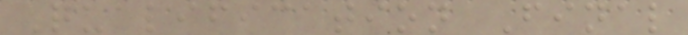Qualification Final
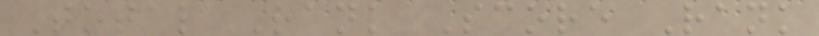Total Rank Score Rank
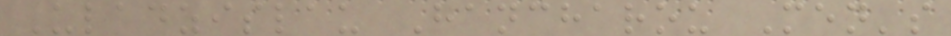Uladzislau Hancharou Men's
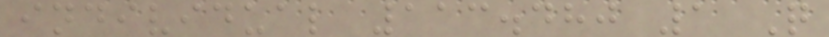individual 113.480 1 Q
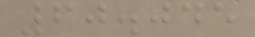60.045
